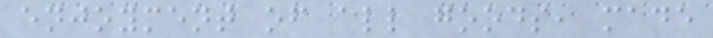enjoyment of all goods, made
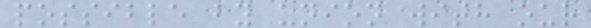possible by union with our
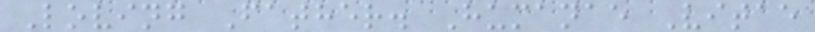Loving Father. Humanae Vitae
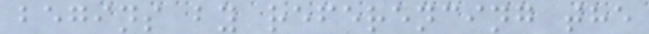begins by referencing the
